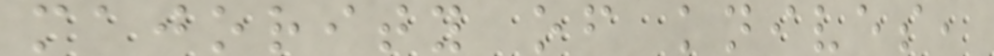majority of knives,
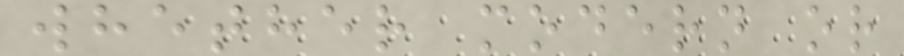whether modern or
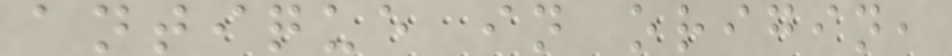antique in origin,
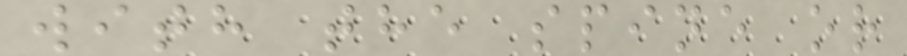with the spine or
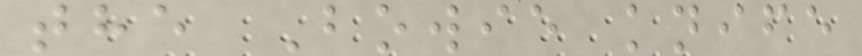the Bowie knife
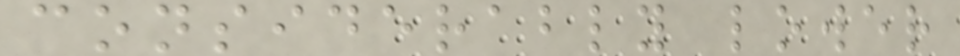considerably lower
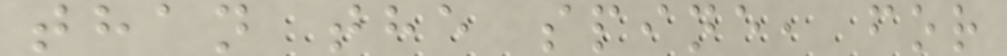than the spine, for
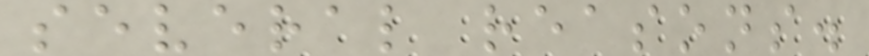several reasons.
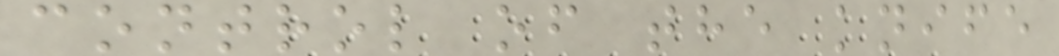control of the knife
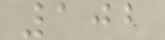102
